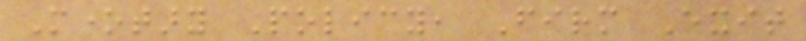Monetary Policy, Firm Exit
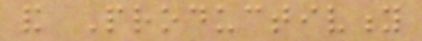and Productivity
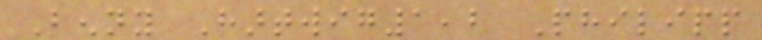Benny Hartwig1,2 Philipp
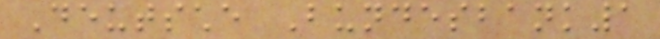Deutsche Bundesbank1
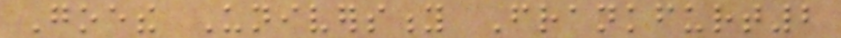Goethe University Frankfurt2
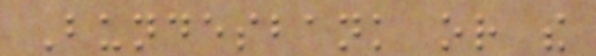Bundesbank or the
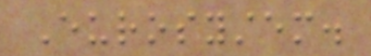Eurosystem.
